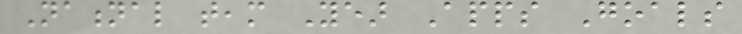National team Year Apps Goals
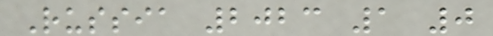Russia 2023 1 0
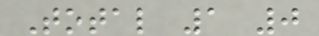Total 1 0
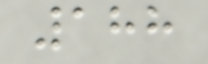188
